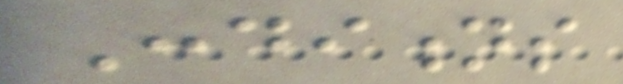Conditions
